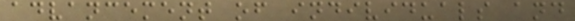advancement of individuals and
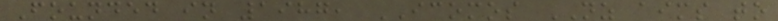Founded in 1987, ICOMOS NZ aims to
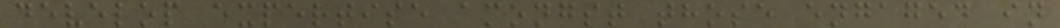develop expertise amongst those engaged in
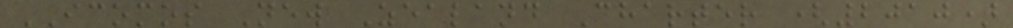ICOMOS New Zealand Charter (2010)
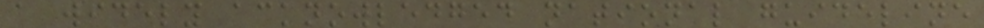a widely acknowledged national guideline
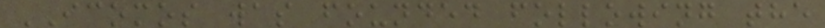ICOMOS was founded following the
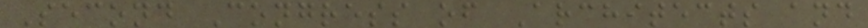Second Congress of Architects and
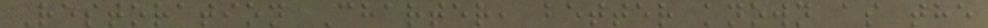Restoration Charter, better known as the
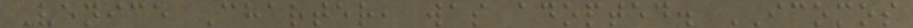Venice Charter, was adopted. ICOMOS
